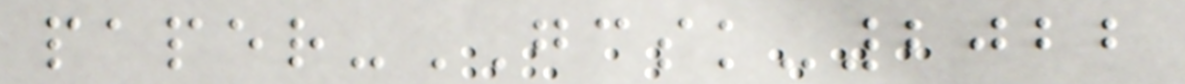paper-GCSK-2022
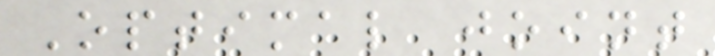Optimal joint
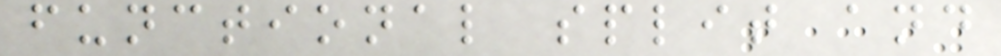functional split and
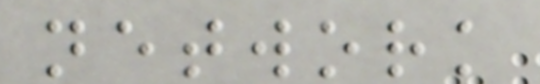network
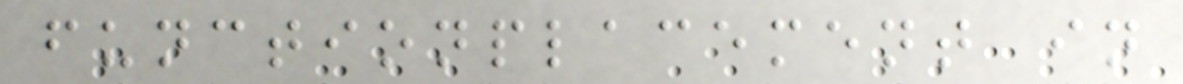functionplacement in
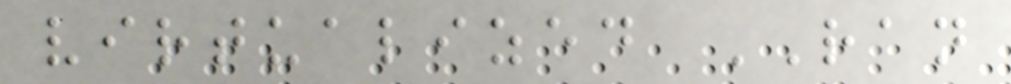virtualized RAN
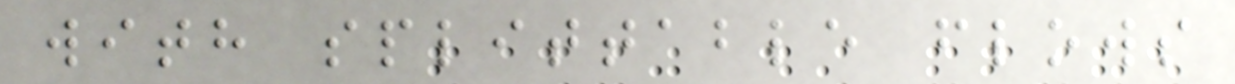with splittable flows
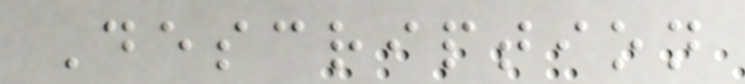Description
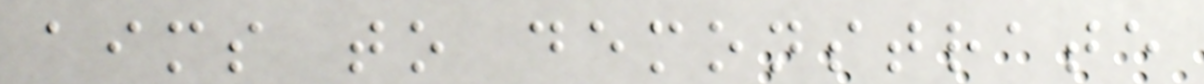aims to demonstrate
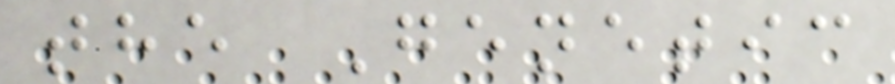the Genetic
